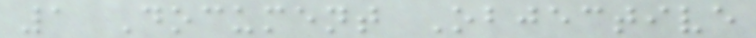1 Document Objective
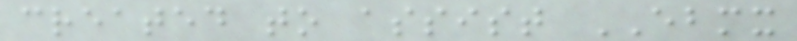created to assist EBMX
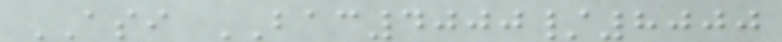ASI BAC4000/8000
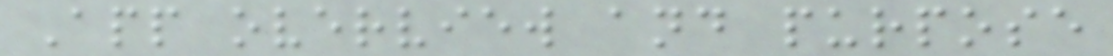App overview and purpose
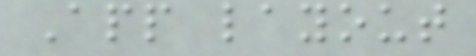App layout
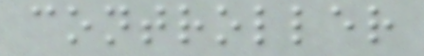controller
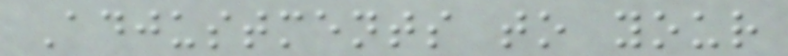Adjustments to your
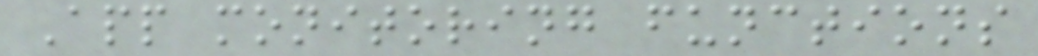App monitoring functions
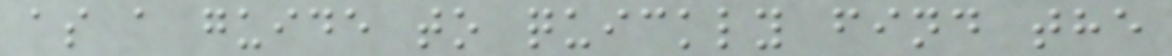as a guide to quickly find the
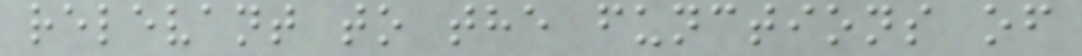relevant to the functions of
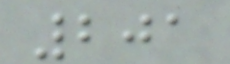201
